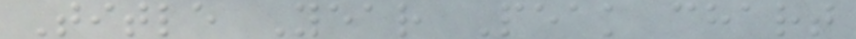Title Year Peak chart
